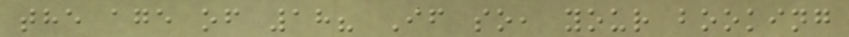the age of 18? If so, your booking
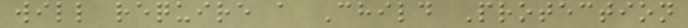will require a Child Protection
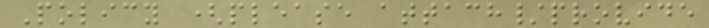Policy (please attach/provide
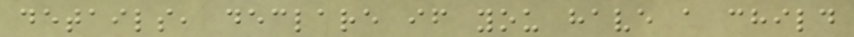details, declare if you have a child
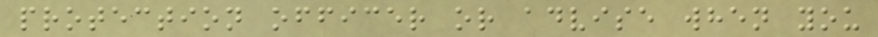protection officer or advise when you
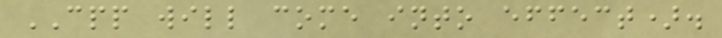CPP will come into effect).
